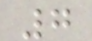7
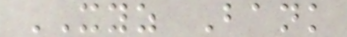XYZ Bank
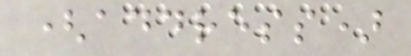(address)
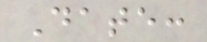Date:
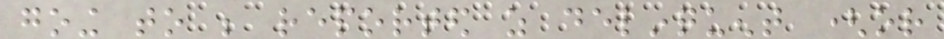going to be reported as delinquent (or
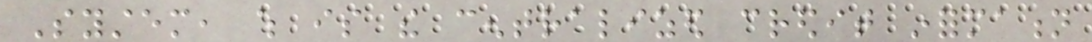System, which is the centralized credit information
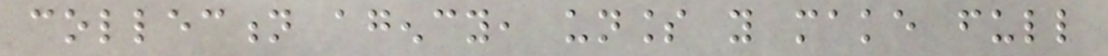collection agency, unless you make full
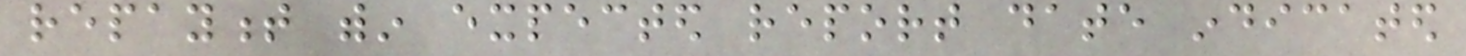repayment within expected report date indicated
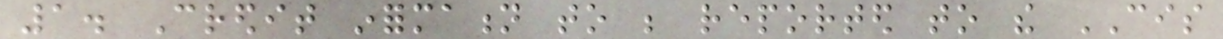1. Credit information to be reported to the CIS
